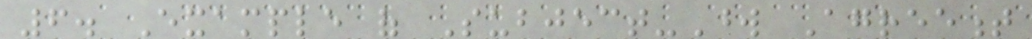6. Example of Subject-Word Agreement
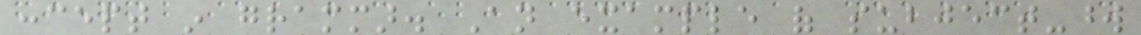concept in grammar. An example of subject-word
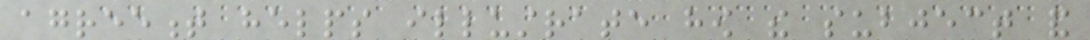agreement helps illustrate how the subject and
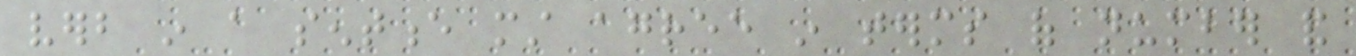verb in a sentence must agree in terms of number and
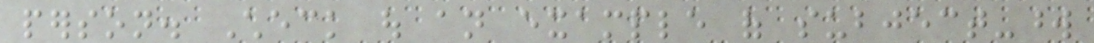person. Check out an example of subject-word
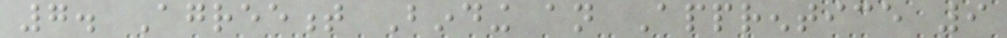7. Agreement Binding an Apprentice 9
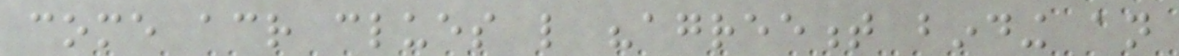come across clues like "agreement binding an
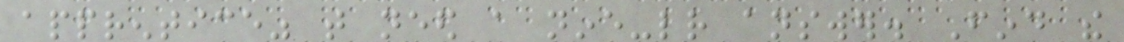apprentice" that need a nine-letter answer. Find the
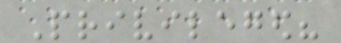Privileged?
